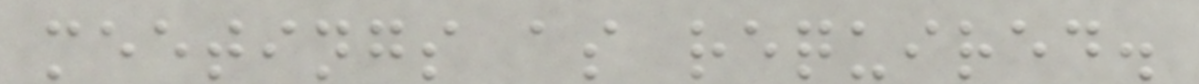meetings as required.
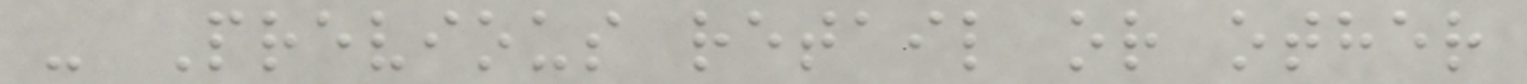- Previous retail or other
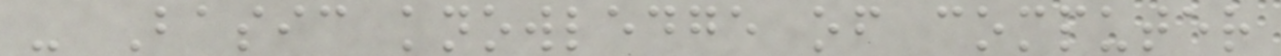- Basic knowledge of computer
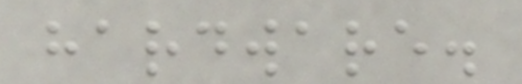hardware.
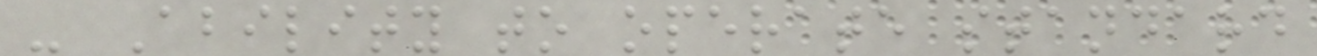- Ability to operate standard
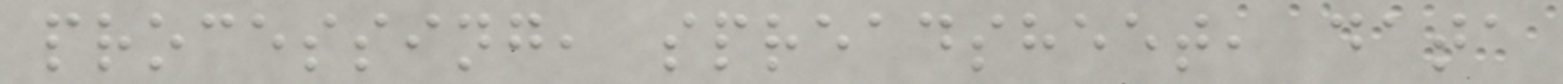processing, spreadsheet, data
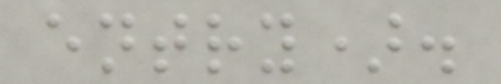entry).
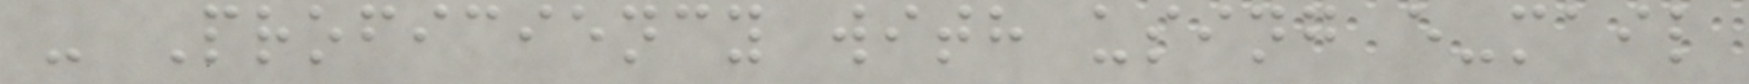- Proficiency with using e-mail
